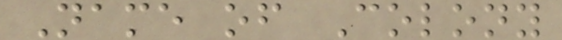Name of Colony
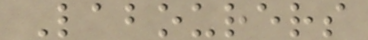Labourers
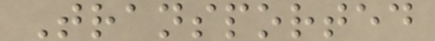Transported
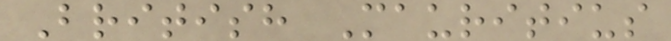British Mauritius
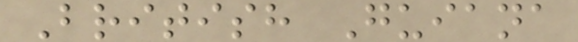British Guiana
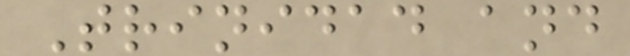Trinidad and
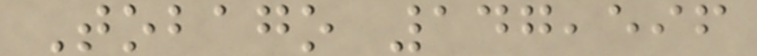Tobago 147,596
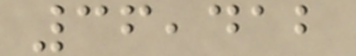36,412
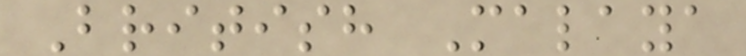British Malaya
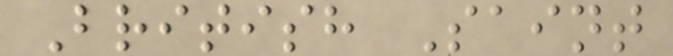British Saint
